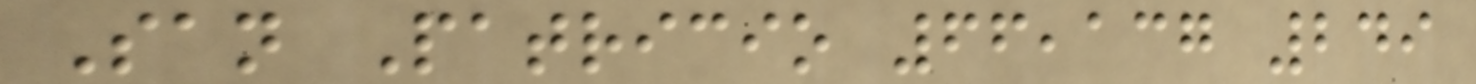San Patricio 66,137 249
